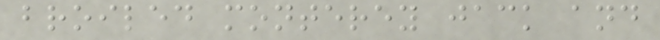broiled monterey jack and
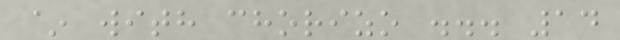~ with chorizo ... 14
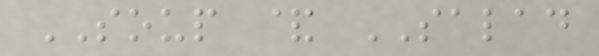SOUP & SALAD
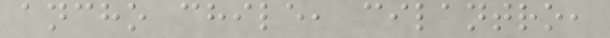ancho chile, cilantro,
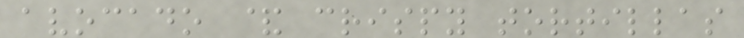avocado & crispy tortillas
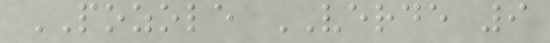POZOLE VERDE 9
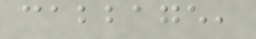cabbage,
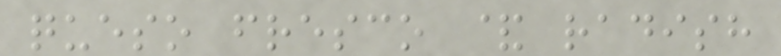queso fresco & radish
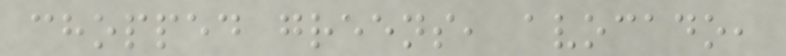chopped greens, avocado,
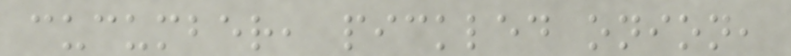cucumber, pickled onion,
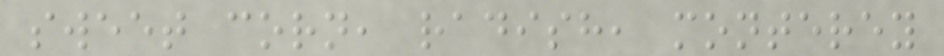sweet corn, radish, monterey
